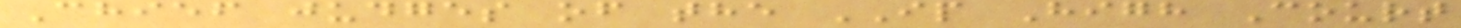Chief judges of the IP High Court
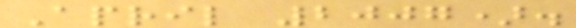April 2007).
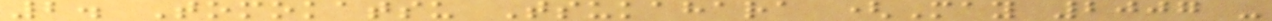2. Tomokatsu Tsukahara (May 2007 -
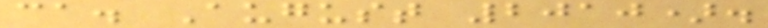ca. August 2010).
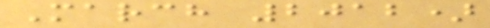March 2012)
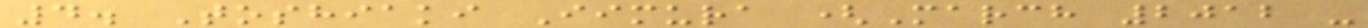4. Toshiaki Iimura (March 2012 -
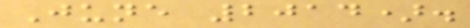June 2014).
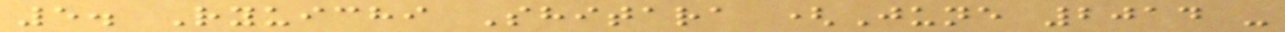5. Ryuichi Shitara (June 2014 -
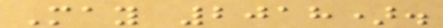May 2018).
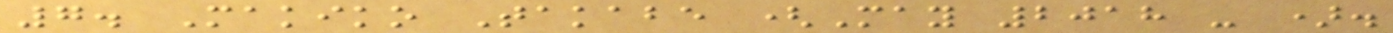7. Makiko Takabe (May 2018 - ).
